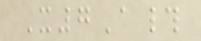X7A#
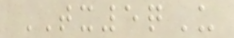TX5qU
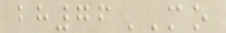bh76MO
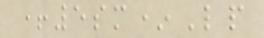+5sm*Lp
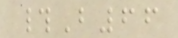#B66
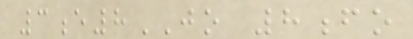3e8JO 8fo
